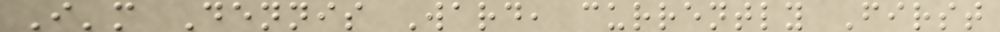I'm Dennis Ward, currently First
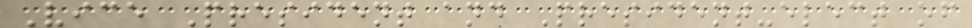Vice President and President-elect of
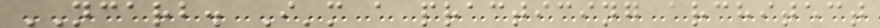NCARB. I'm a practicing architect
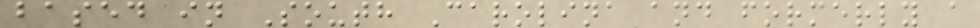based in South Carolina and formerly a
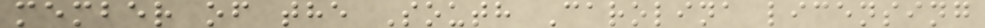member of the South Carolina licensing
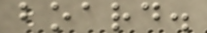board.
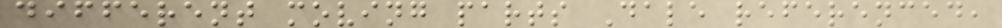different moving parts Dale referenced,
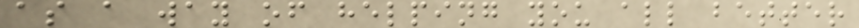as a way of helping you all better
